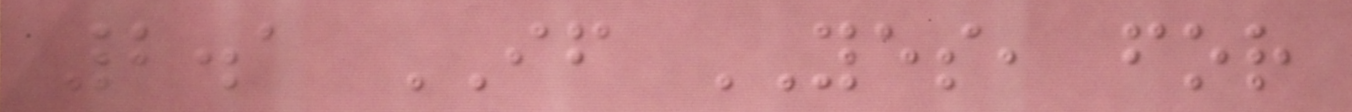2.1 IF YES, for
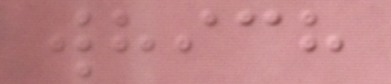which
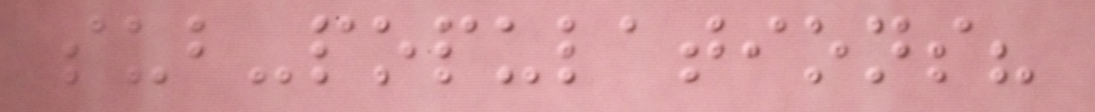sub-populations?
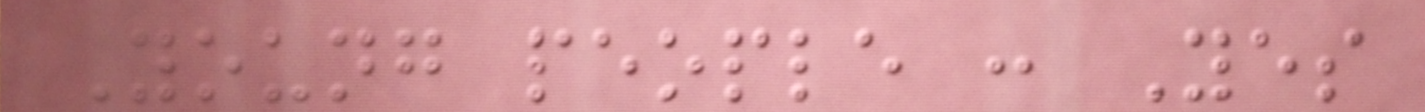Young people : Yes
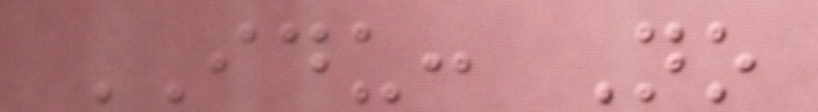IDU: No
